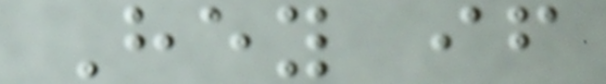Hey if
